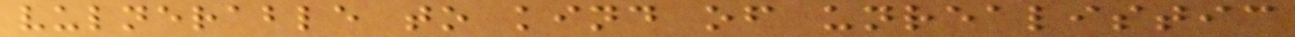vulnerable to kind of unrealistic
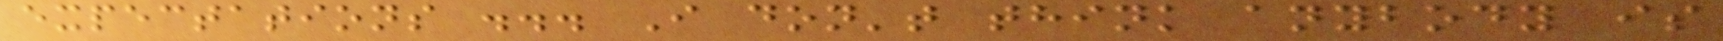expectations ... I don't think anybody is
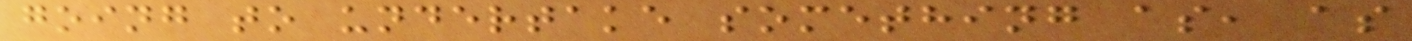going to undertake something as, as
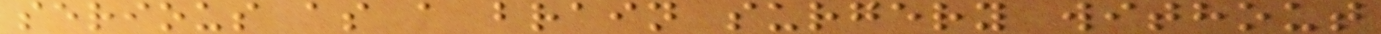serious as a brain surgery without
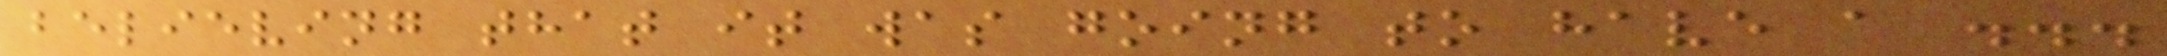believing that it was going to have a ...
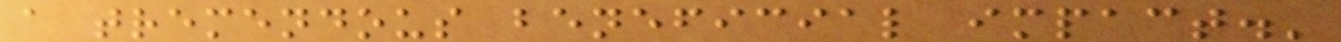a tremendous beneficial impact.'
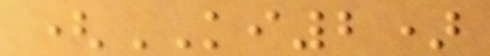(KI2)
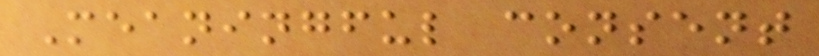Meaningful consent
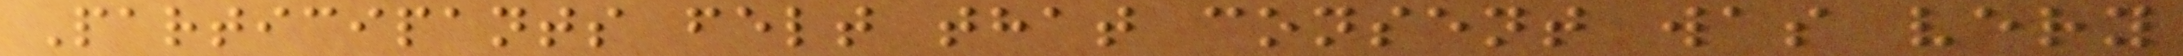Participants felt that consent was very
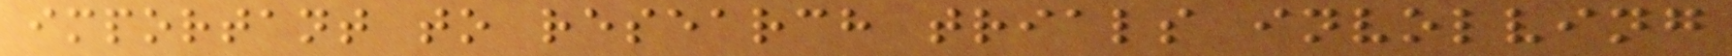important to research trials involving
